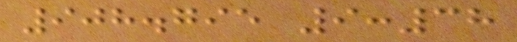908.795 9:38
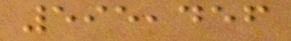595,456
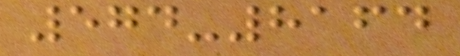574-8164
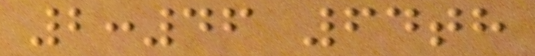2:46 64th
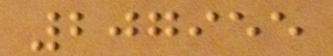207955
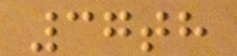37th
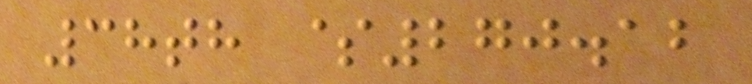38th $270.12
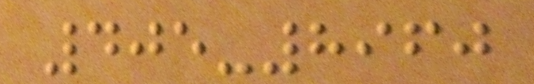405-8960
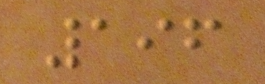196
